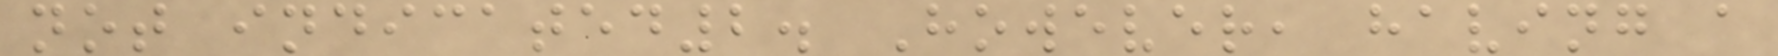not indicated2. However, having a
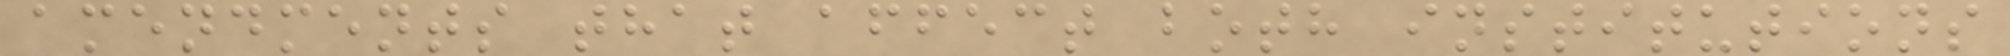amendments that affect both institutions
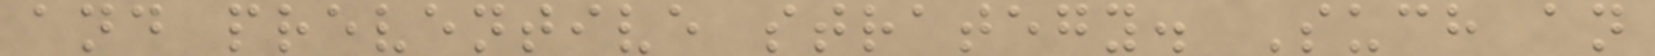and preventive strategy. Such an
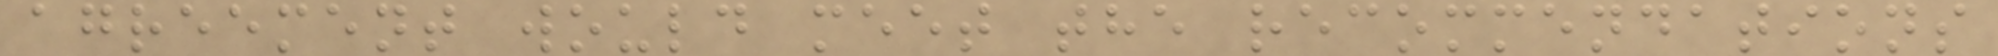agreement would meet the recommendations
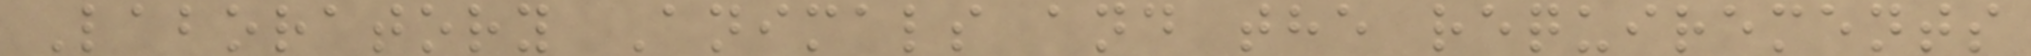Laboratory Animals and the requirements
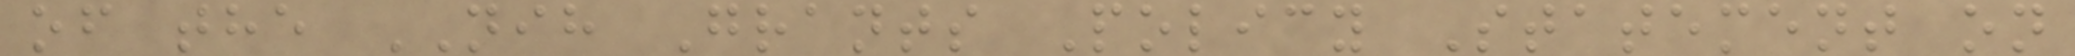of the NIH Grants Policy Statement on
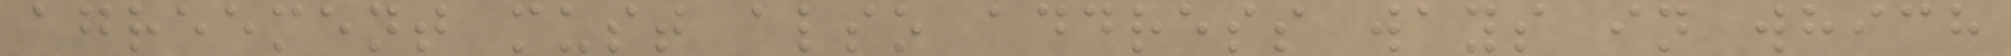agreement must also address ways in which
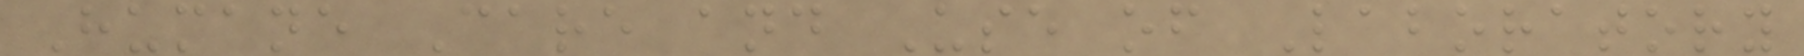Humane Care and Use of Laboratory
